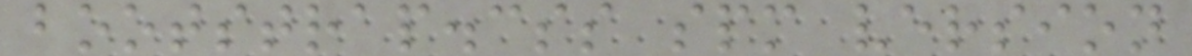bootstrap.css spm version
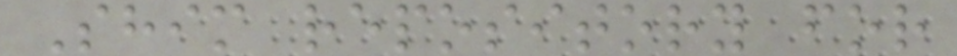Shim repository for
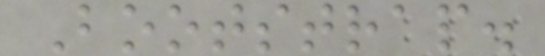Bootstrap.
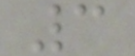3
